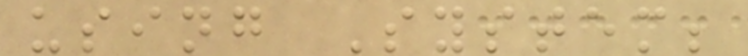using System;
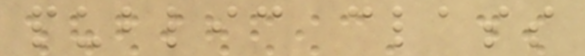public class
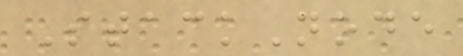StackNode
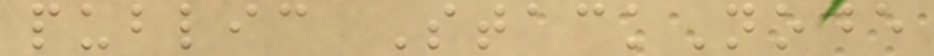public StackNode
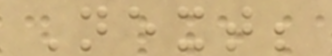Next;
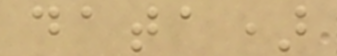data)
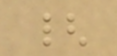{
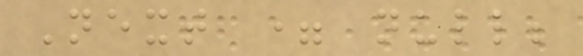Next = null;
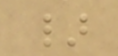}
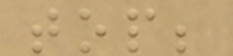top;
